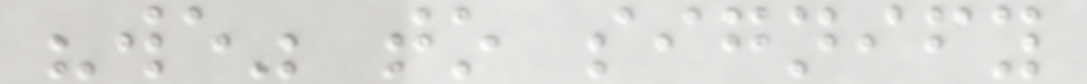"we" to signify
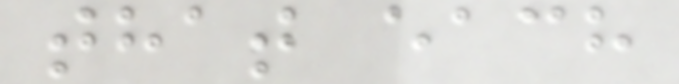that each
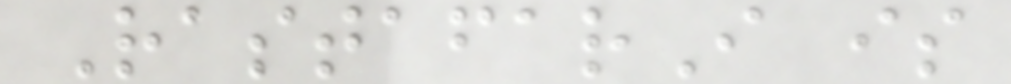RastafarI is
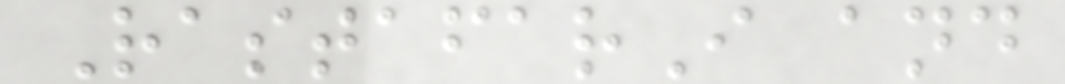RastafarI and
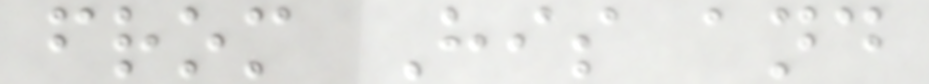from His and
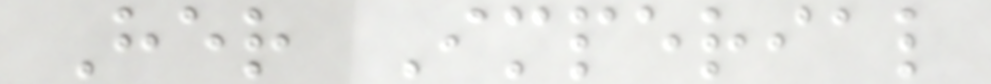Her Imperial
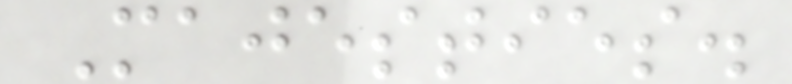Majesties.
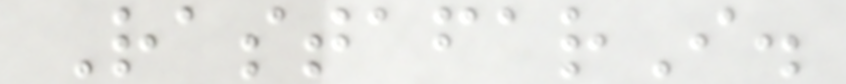RastafarI.
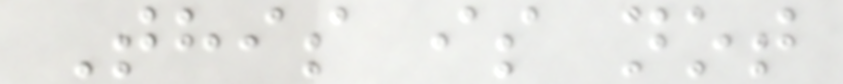This is not
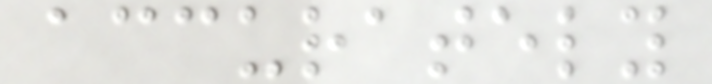accurately
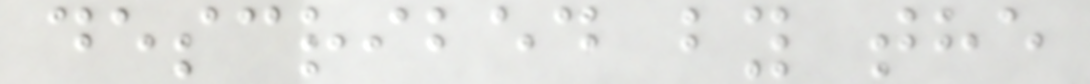described by the
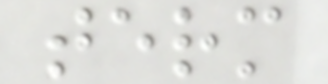term
